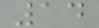14
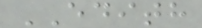EDITH
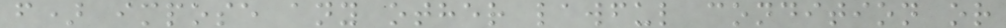f) impose any other lawful condition or
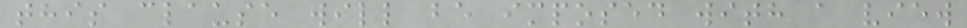this clause will be imposed with a view
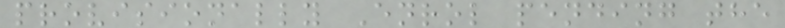provisionally Enrol pending the
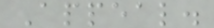Appeal.
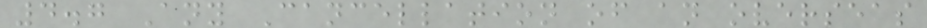4.7 Any Cancellation of an overseas
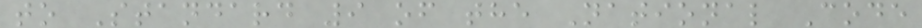to Standard 9 of the National Code
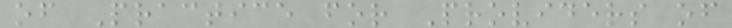of Practice for Providers of
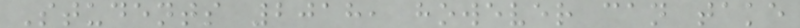Students 2018, however can take
